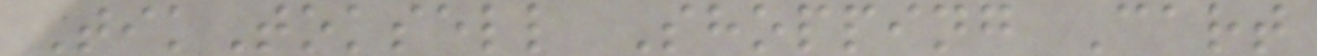TikToksell Shopping Cart
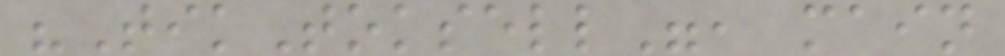"TikToksell", main
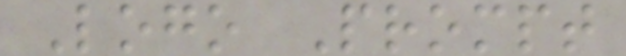Logo Prompt
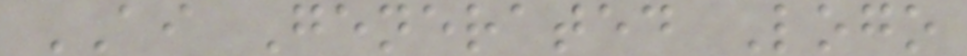AI Generated Logo
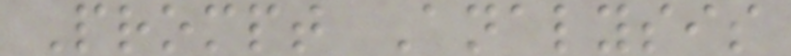Prompt Analysis
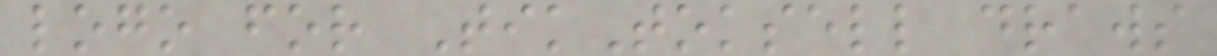logo for TikToksell draws
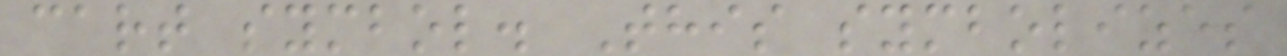cart symbol. This symbolizes
